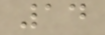14
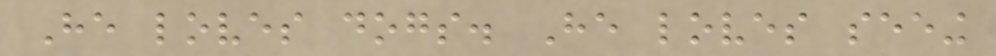He loves dogs. He loves seeing
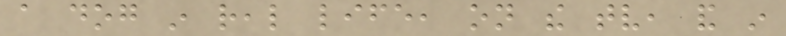a dog in real life, on the tv, and in
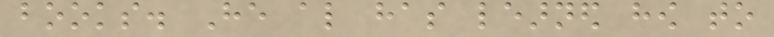books. He also has learned how to
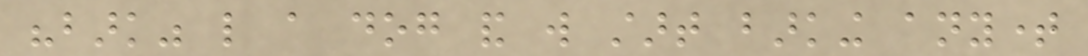"bark" like a dog and will start barking anytime
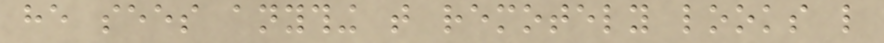he sees anything that remotely looks like
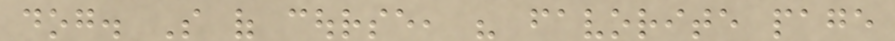dog. So of course, his favorite page
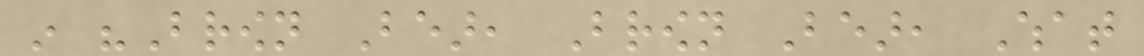in "Brown Bear, Brown Bear, What
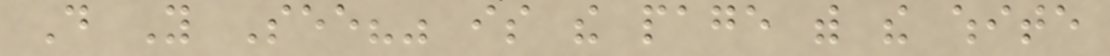Do You See?" is the page with the white
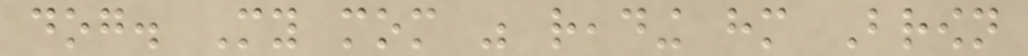dog. My mom was reading him Brown
